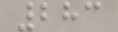283
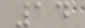14
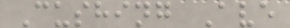Cushing Ave
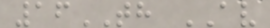16TH AV
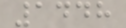1448
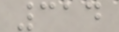314
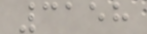3158
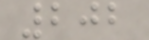202
